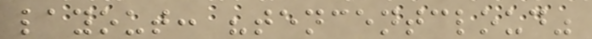layout: "tencentcloud"
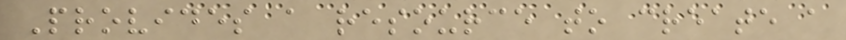Provides a resource to create a
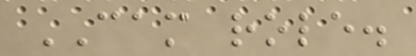CAM role.
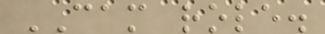CAM role.
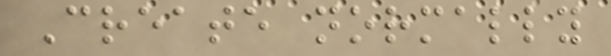Create normally
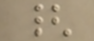{
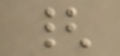{
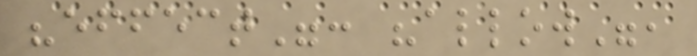"effect": "allow",
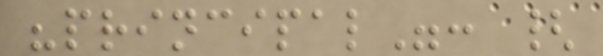"principal": {
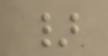}
